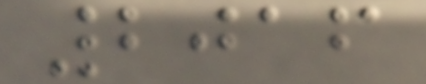2016
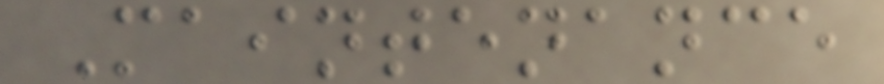Maintenance
